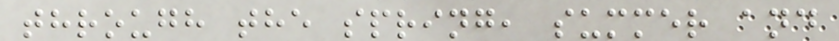through the spring, summer and
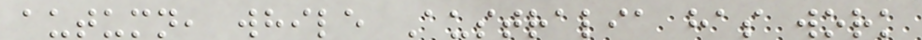autumn, while Australia has work
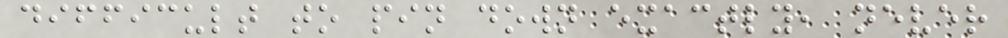difficult to pin down exactly, never
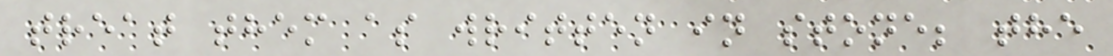treat them as written in stone; the
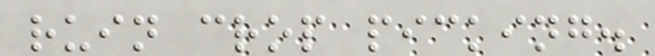ruin crop picking.
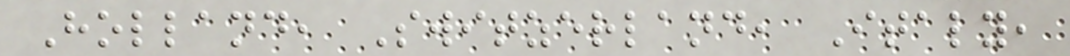Holland, Switzerland, Italy,
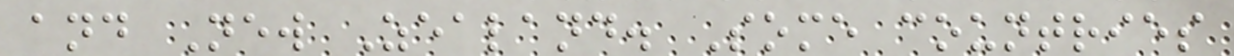and New Zealand. Some countries
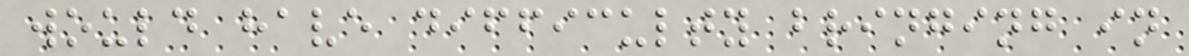would have difficulty bringing in
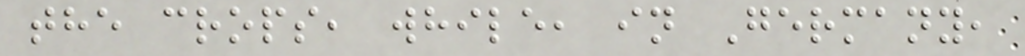the crops, while, in Germany,
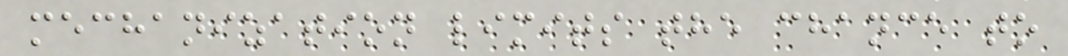mechanization limits the chance to
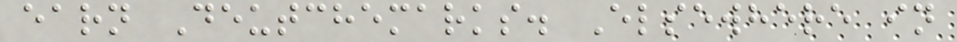earn Deutchemarks. Elsewhere in
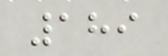189
